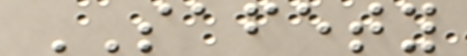SAFETY
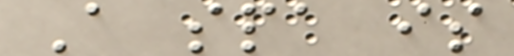A spa is
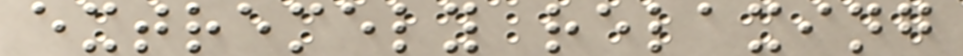extremely relaxing
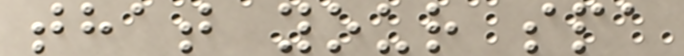that your spa
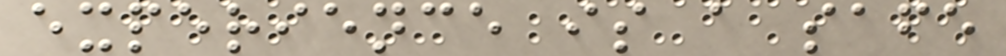experience is a safe
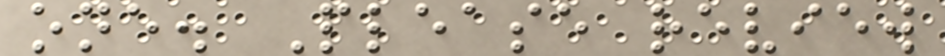one. Please review
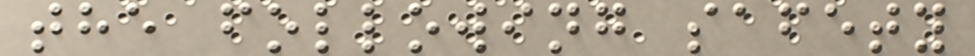the following safety
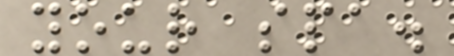your spa.
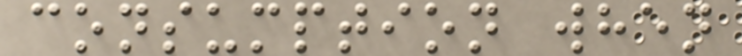consumption when
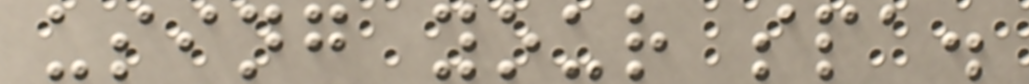using your spa.
